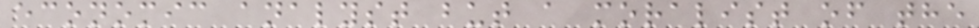economic analyst but a moralist of the
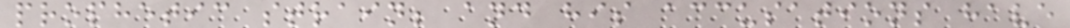prophetic strain; and his accusations have
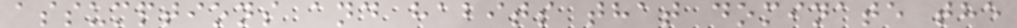assumptions and habits that dominate the
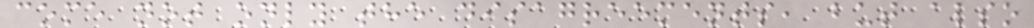come not only the disagreements, but also
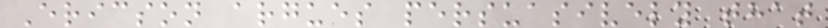Ericson argues persuasively that
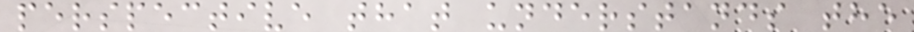perspective that understands the
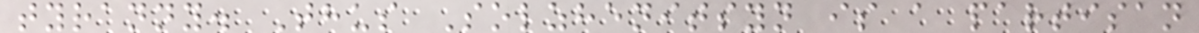tyranny. Thus Solzhenitsyn is a partisan
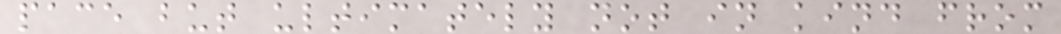pace but ultimately not in kind from
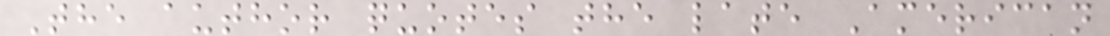The author quotes the late American
